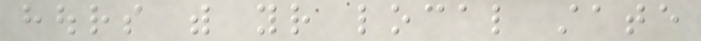hours with your local state
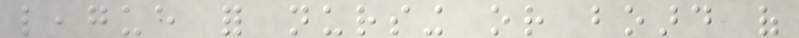league for nursing or board of
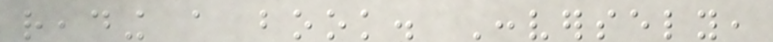reading a book. Conversely,
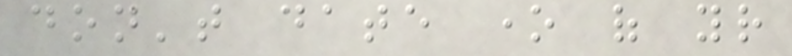don't date one of your
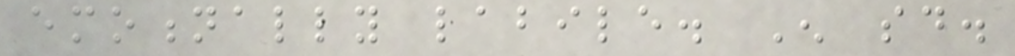emotionally labile. Enough said.
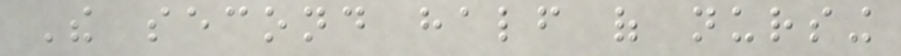The second half of nursing
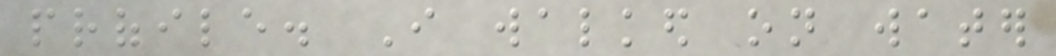profile. I walked on water
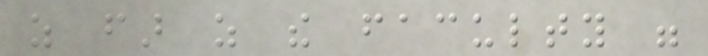as far as the faculty were
